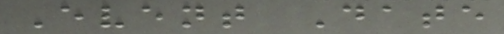Event Date
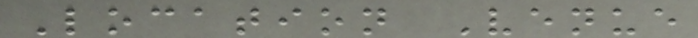Location Venue
